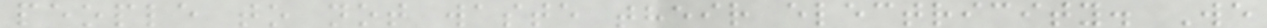people to not waste their electricity. We
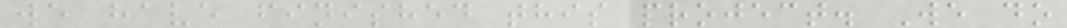we have finished this project. We do
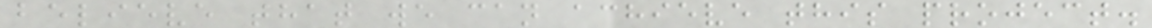believe that we can achieve this project.
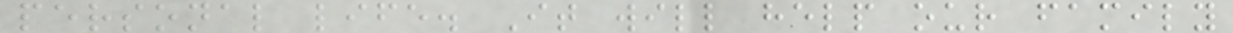personal life. It will help our family
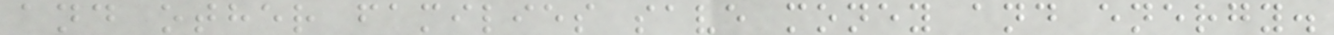and other families save money and energy.
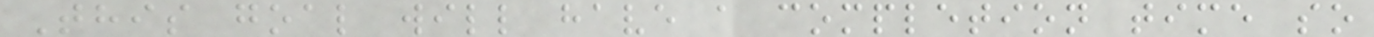This goal will have a completion time so
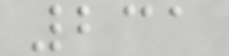231
